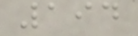194
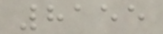8155
